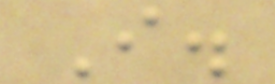I.
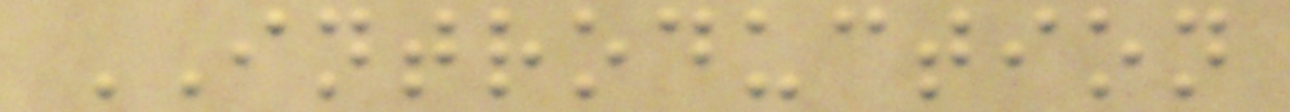INTRODUCTION
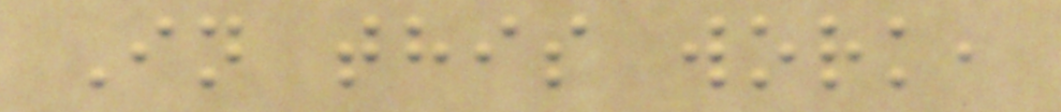In this work,
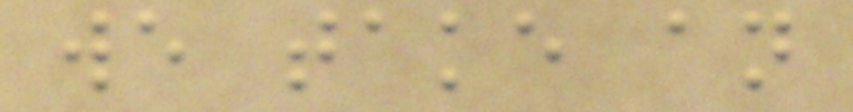we take an
